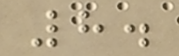8.
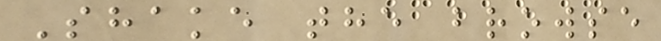Shake the browse
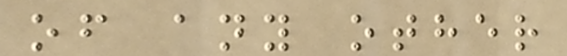of any other
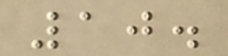10.
